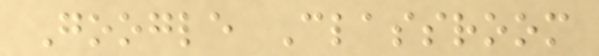Google Classroom
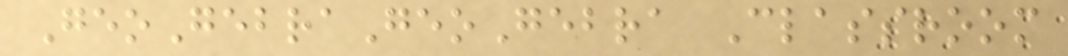GeoGebraGeoGebra Classroom
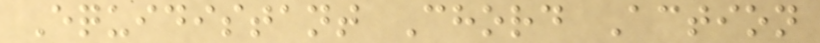Equidistant Chord Action
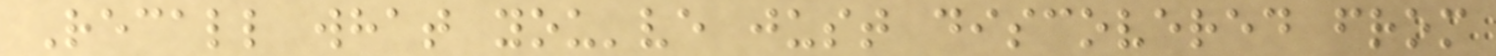Recall what you've just discovered from
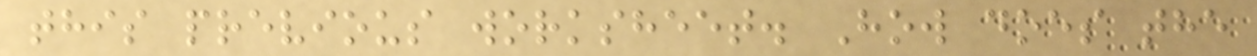this previous worksheet. How does the
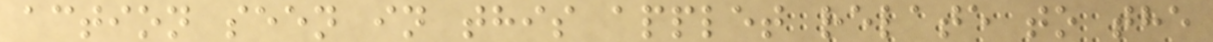action seen in this applet relate to the
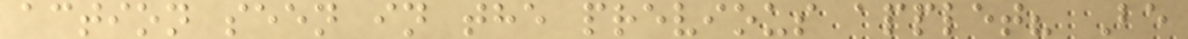action seen in the previous applet? Be
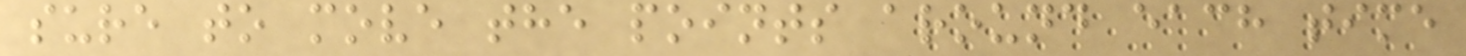sure to move the points around each time
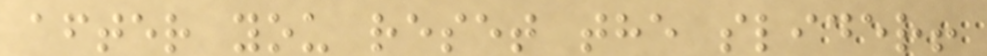after you reset the slider!
